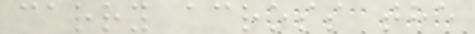carry across the
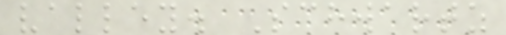valley. Schwartz
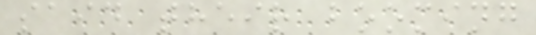said their booming
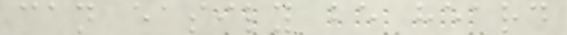can easily be heard
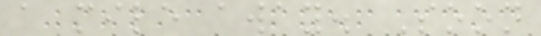a mile away. Soon
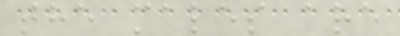the males are
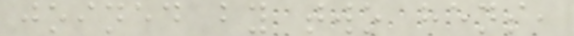joined by two hens,
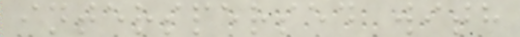interspersed with
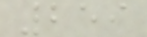259
